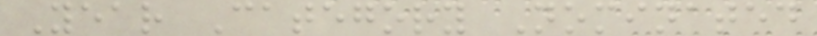Year Category Nominated
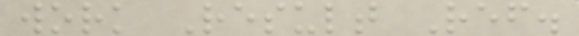work Result Ref.
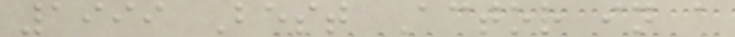1999 Best Actor in a
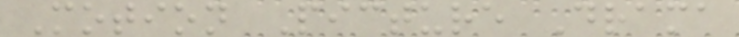Motion Picture Drama
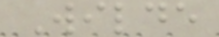Wilde
